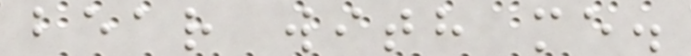bear with me.
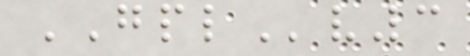GPLv3
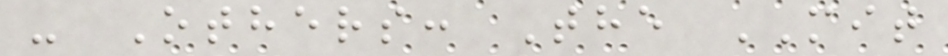- Others: The MIT
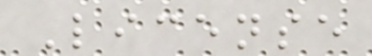License
